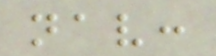nav:
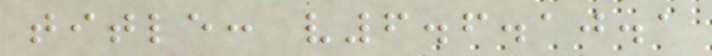title: v6.6.10.1
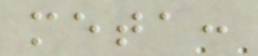meta:
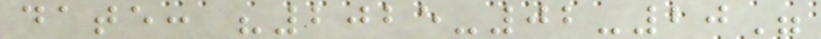date: "2025-02-20"
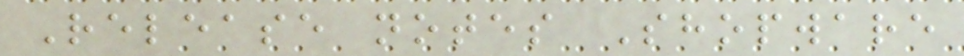Release notes Shopware
